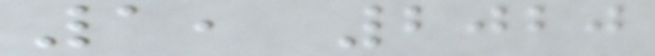1, 2020
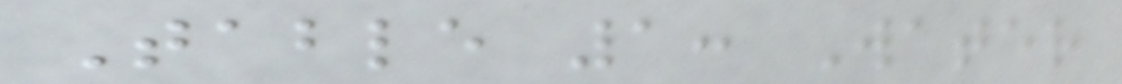Table 1: Water
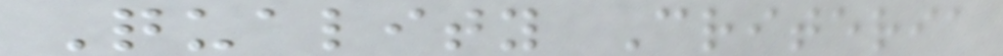Quality Criteria
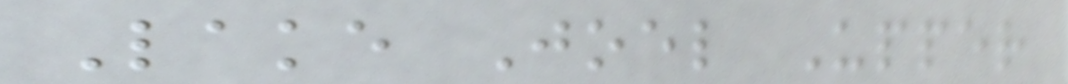Lake Joel Upper
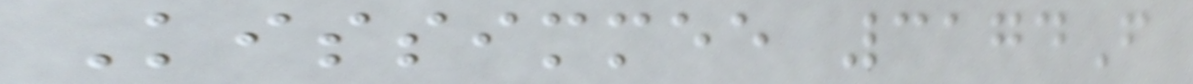Kissimmee 3174F
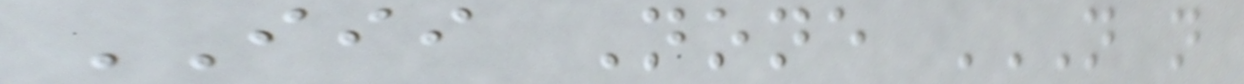III None N N
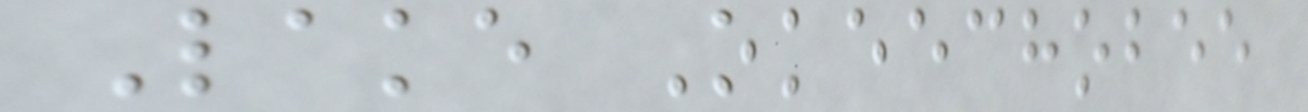Lake Okeechobee
